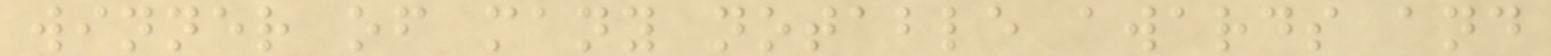winner of many notable awards and
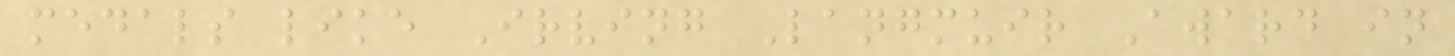medals like Irving Langmuir Award in
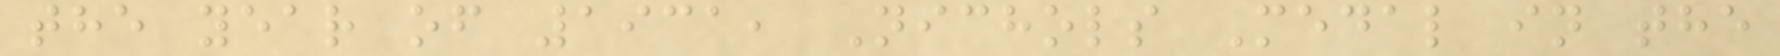the year of 1931, Nichols Medal in the
